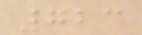723
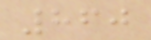860
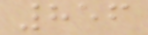856
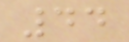44
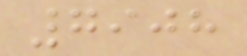7908
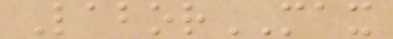LaborMAX
